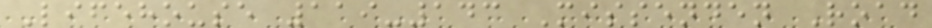Lifehouse 119-143 Missenden Road
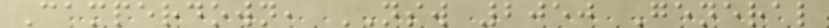Camperdown, NSW 2050 General
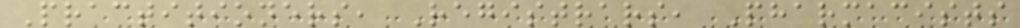Practitioners, Registrars, Pharmacists
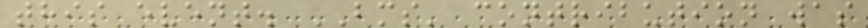this event. BMS' contribution was
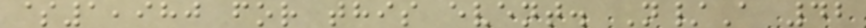$1,980 for this event. N/A 42
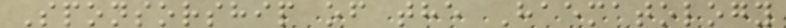Sponsorship of the Haematology
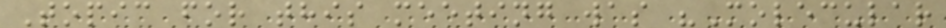Topic for this meeting was "Molecular
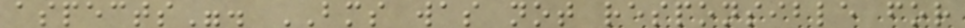aspects". BMS was not responsible for
